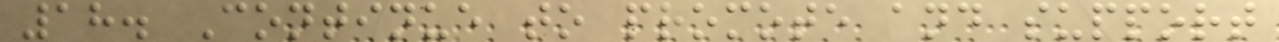18. Continue to promote and support
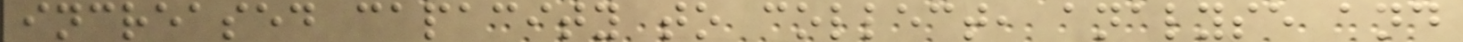increased capacity to collect, analyse and
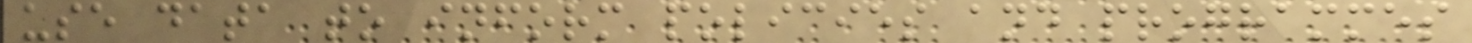use data to inform policies and programmes
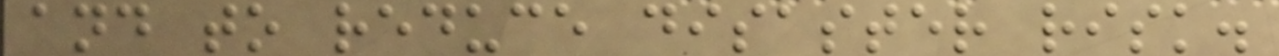and to reduce disaster risk.
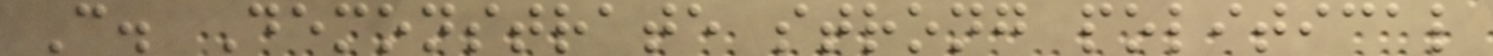C. Demonstrate strong political
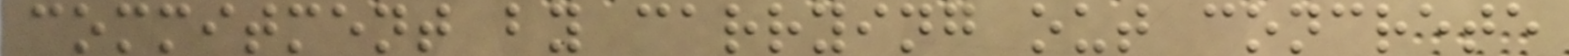commitment by carrying out concrete
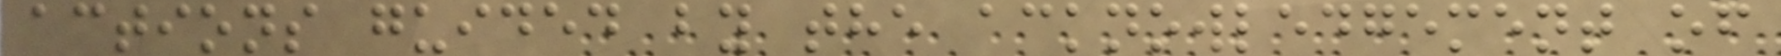actions guided by the acknowledgement of
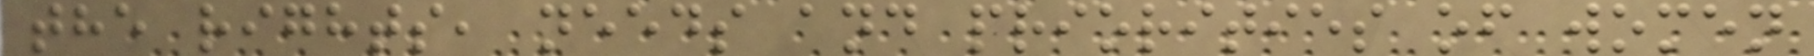the rights, needs and priorities of women
